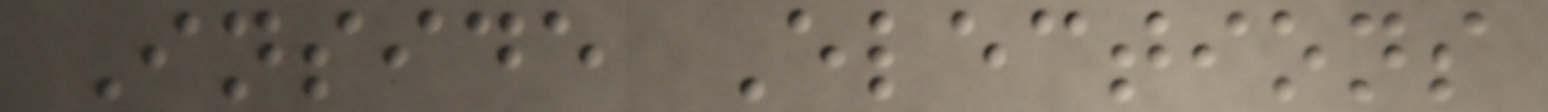Inside Elections
